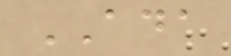ADA
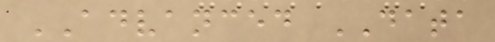ADVANCED DATA
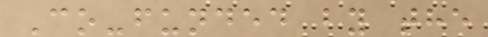Co-funded by the
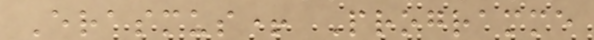Erasmus+ Programme
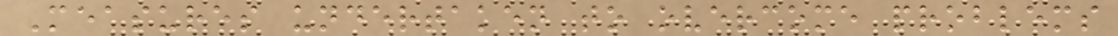Measures undertaken to overcome problems
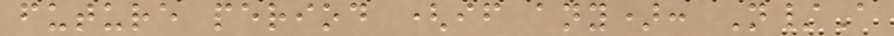future period (if any): N/A
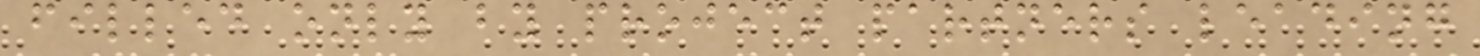filled only by project partners leading
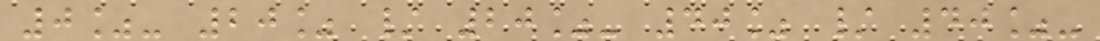0%- 20% / 20%- 40% / 40%-
